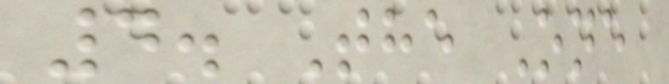4. The One
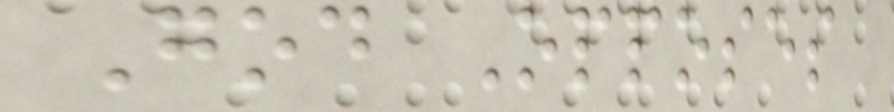God Opposes
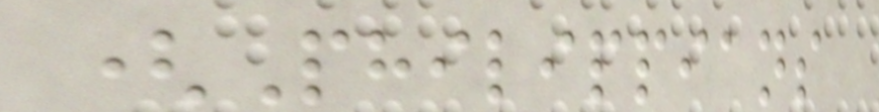(Philippians
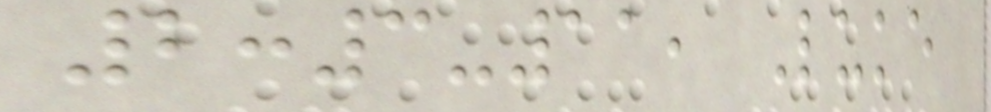2:3-11, Luke
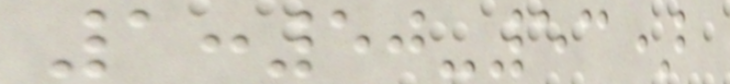1:50-53)
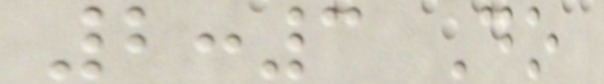2:3 Do
